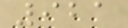921
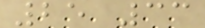25 33
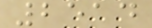2514
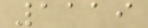1119
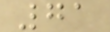71
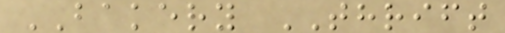BAKERY THRIFT
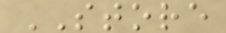STORE
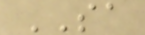SA
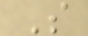S
